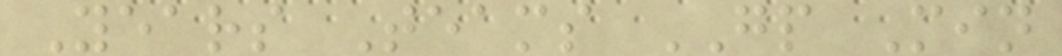Years Teams GP Min
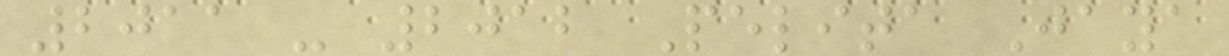2011 - 2012 Pelita Jaya
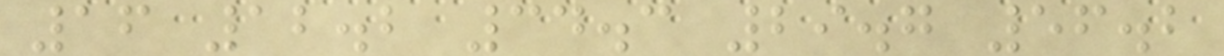16 12.2 34.3 29.7 56.2
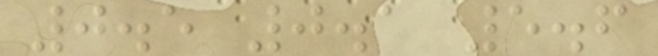0.5 0.1 5.6
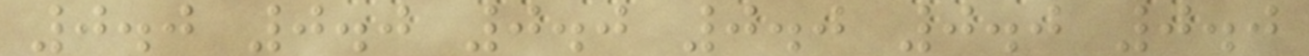0.0 0.0 0.0 0.0 0.0 0.0
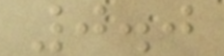0.0
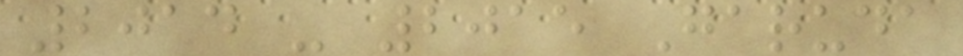2014 - 2015 Garuda
